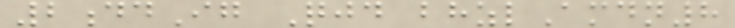2ddIg Qjd bhzlAmdn8
